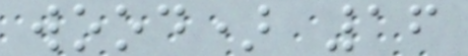wood) 16
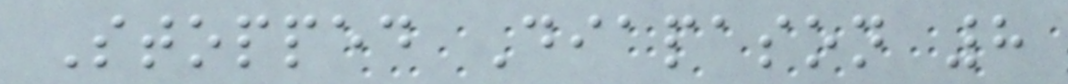Stopped Diapason 8
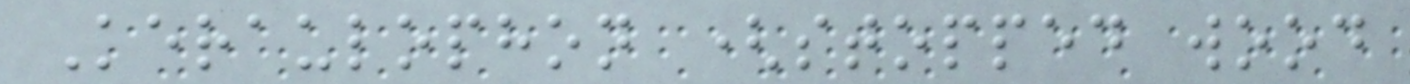Keraulophon (stopped wood
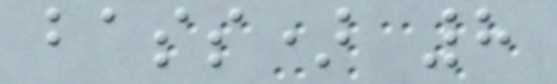bass) 8
